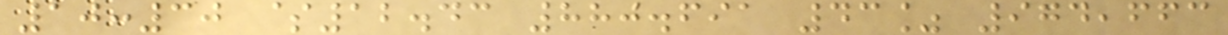10:30 $12.43 880.691 43% 974,663
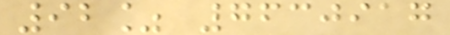92% 7630917
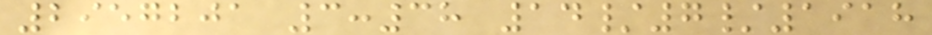2957201 3:38 14/7/1918
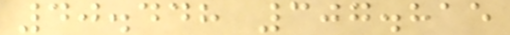40.448 307.815
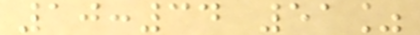10:34 51%
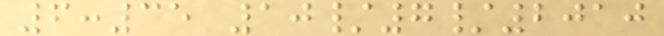6:35 10/7/2010
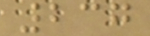237
